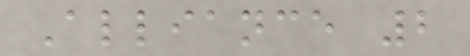Alliance 2
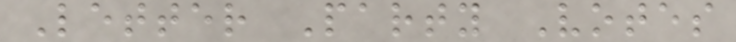Letter Party Votes
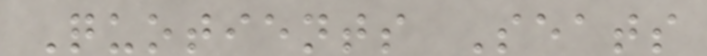Quotients Seats
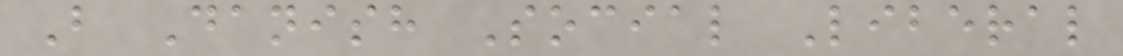B Danish Social Liberal
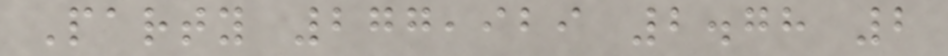Party 277,929 2.78 2
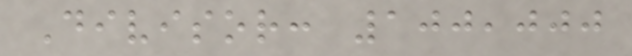Divisor: 100,000
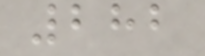282
